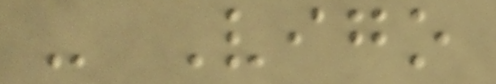- Vigo
